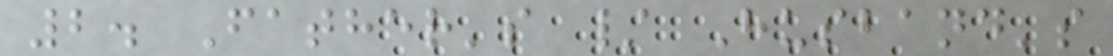2. Father's / Husband's
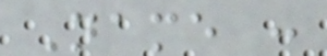Name :
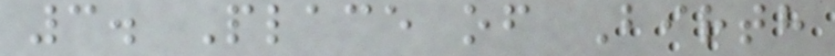3. Place of Birth
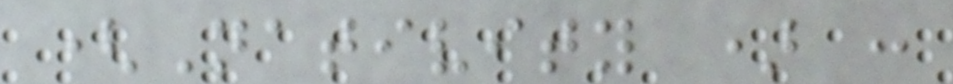(Nativity ) :
